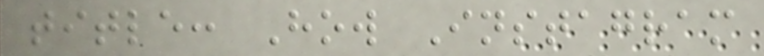title: How Instagram
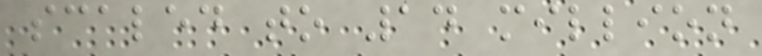scaled to 14 million
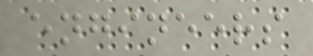engineers
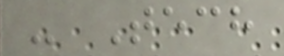- Tech
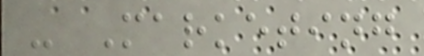- Marketing
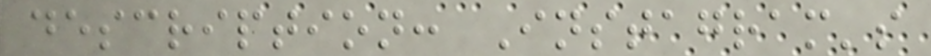description: Instagram's
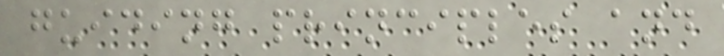guiding principles and
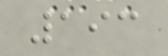193
